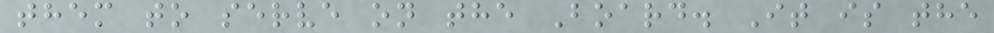them to serve on the Board. It is the
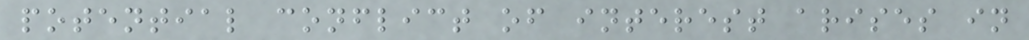potential conflict of interest arises in
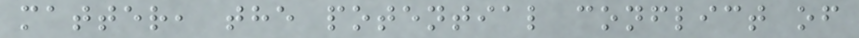matter, the potential conflict of
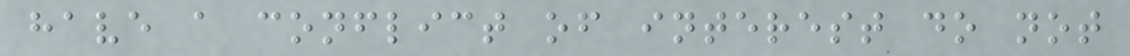have a conflict of interest do not
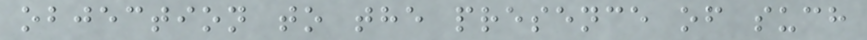objection to the presence of such
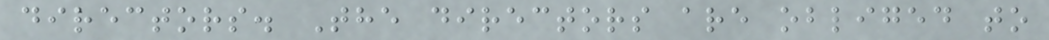directors. The directors are obliged to
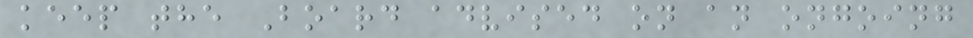keep the Board advised on an ongoing
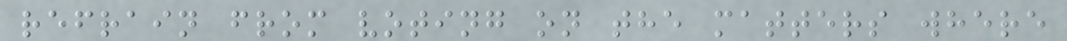refrain from voting on the matters where
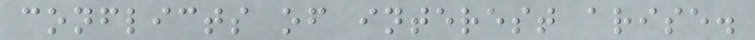conflicts of interest arise.
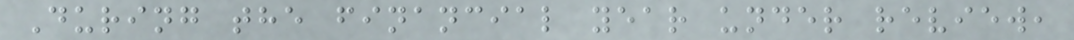During the financial year under review,
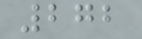272
